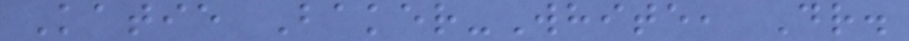Katie Baker-White, Dr.
